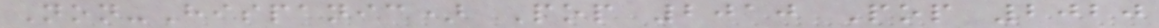Non-Hispanic) Pop 2010 Pop 2020
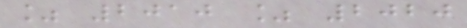% 2010 % 2020
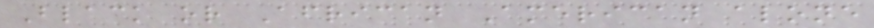Black or African American alone
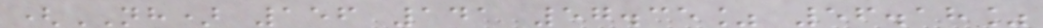(NH) 156 141 57.35% 56.18%
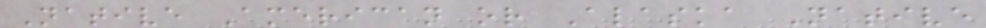Native American or Alaska Native
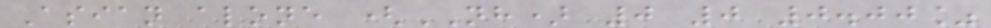Asian alone (NH) 0 0 0.00%
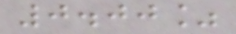0.00%
